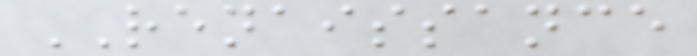RENAISSANCE
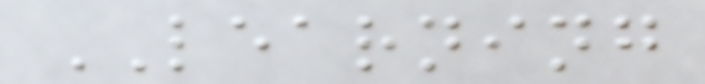LEARNING
